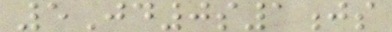5Jd0s1js
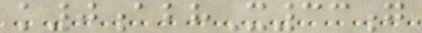k0abhX33g
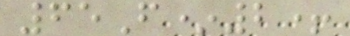65F*2+
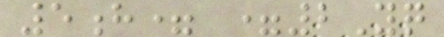5h= =2Yq
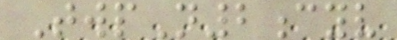TwpN2cyv
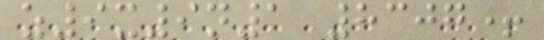z9x9n1 8307+
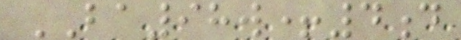BA98w+4d
